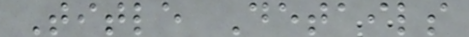Title Details
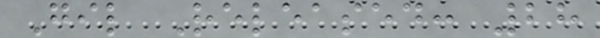Gil Released: 28
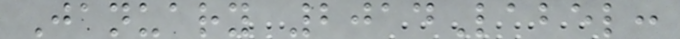January 2014Label:
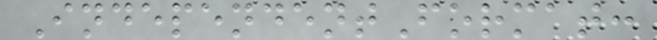IndependentFormat:
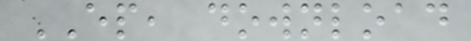EP, download
